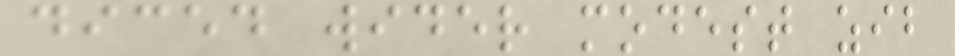diced wider modest zib
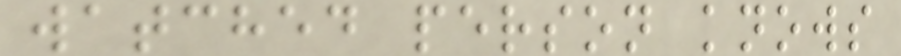watched person knows
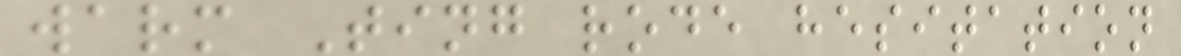warm Ting rode hesitation
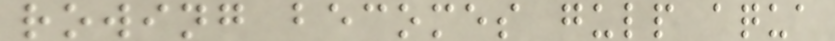rowing becomes gulp aqua
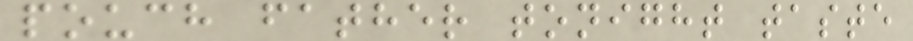pouch father tonight taste
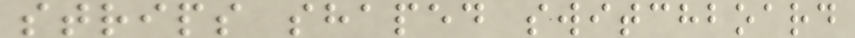strips shaped switchboard
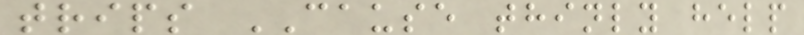trips CAUSE thinly help
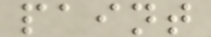paint
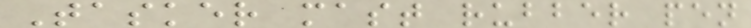Tasker mast rubber pen
